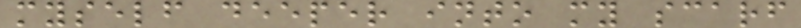myself deeper into my scarf
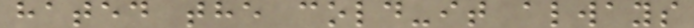hated the cold-it always
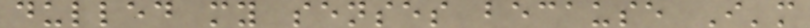dulled my senses because I'm
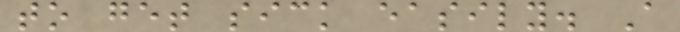to get sick easily. A
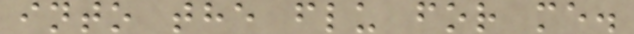into the flu for me.
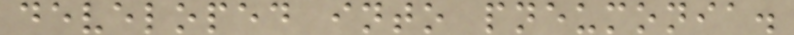developed into pneumonia.
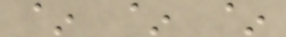~ ~ ~
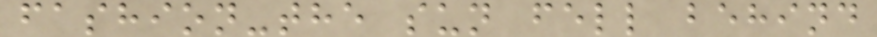fashion-the sun fell behind
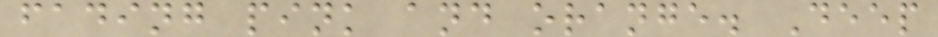fading pink and orange. Deep
